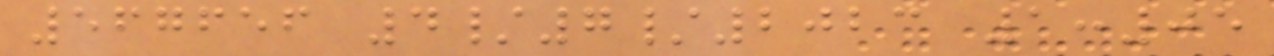567656 4/7/2023 1:05
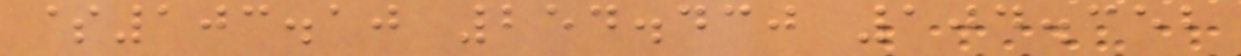$103.10 254.430 104.352
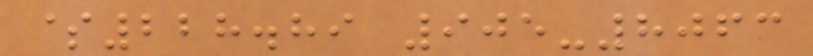$228.89 905-8063
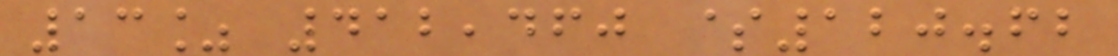13% 412,460 $120.62
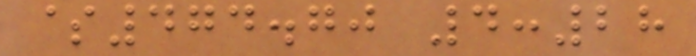$474.70 4:28
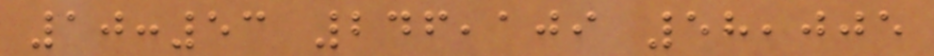10:53 246,109 58,005
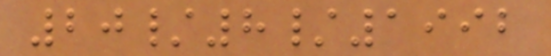20/8/1992
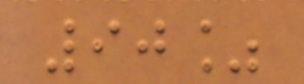90%
